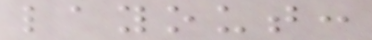layout:
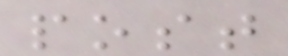post
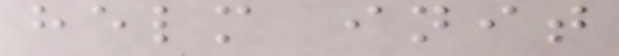helm init
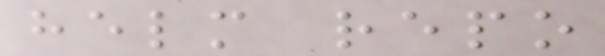helm repo
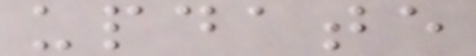update
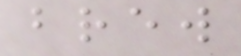brew
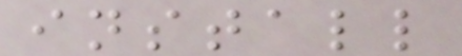install
